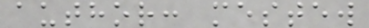author: mestew
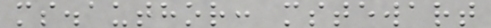ms.author: mstewart
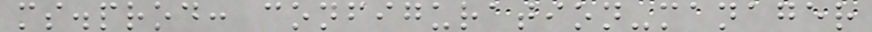ms.prod: configuration-manager
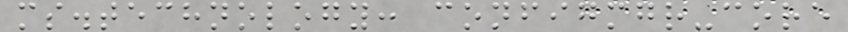ms.technology: configmgr-core
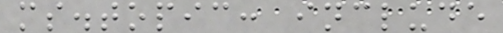ms.topic: include
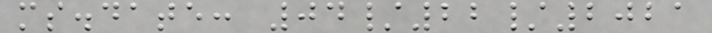ms.date: 04/22/2021
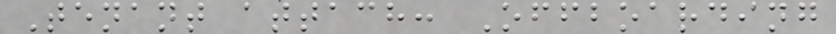Tenant attach: Offboarding
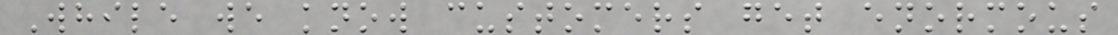While we know customers get enormous
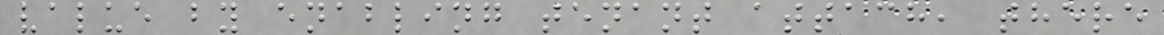value by enabling tenant attach, there
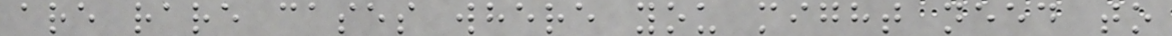are rare cases where you might need to
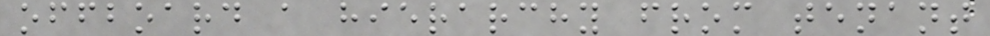offboard a hierarchy from tenant
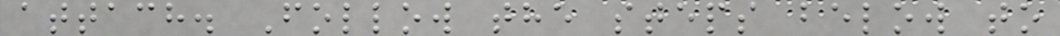attach. Follow the steps below to
